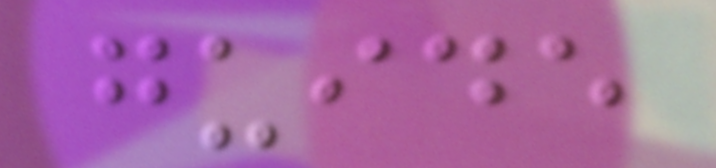guide
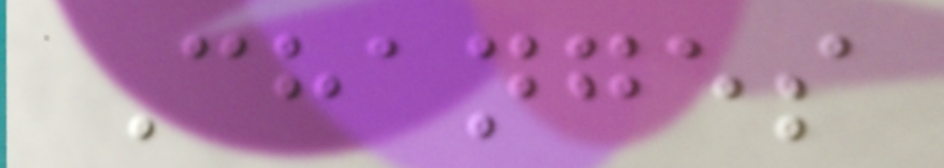Changes
